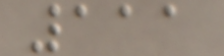111
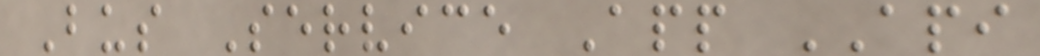Bus Service App API
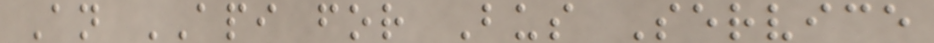An API for Bus Service
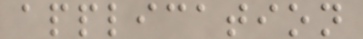application
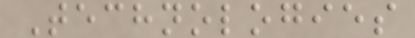Technologies
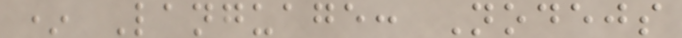* Language: Nodejs
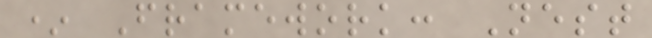* Framework: Nest
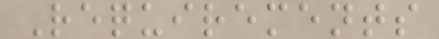Requirements
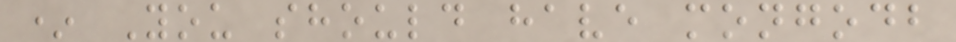* You should have mongodb
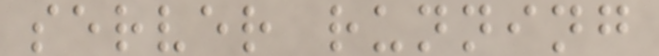server running
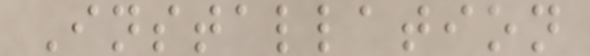Installation
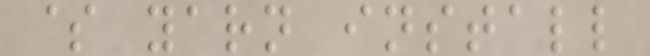$ yarn install
